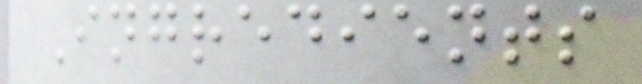Ingredients
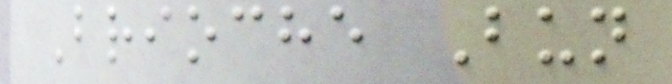Brioche Bun
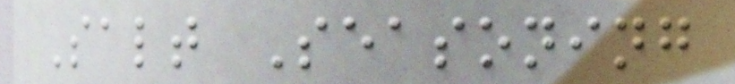Salt Seasoning
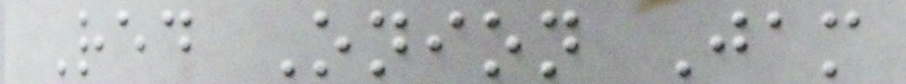Red Onion Jam
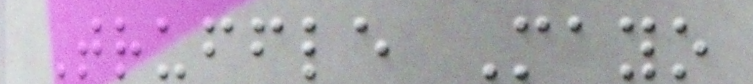Truffle Mayo
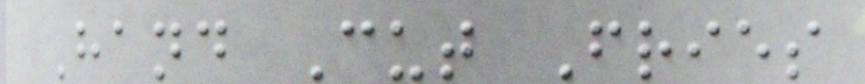Hand Cut Fries
